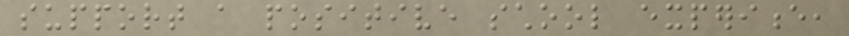support a positive school experience,
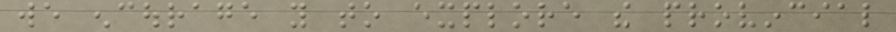we encourage you to explore the provincial
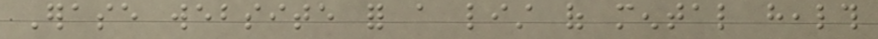Erase website for a list of mental health
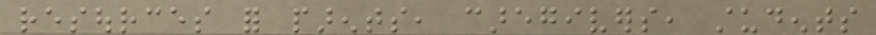resources for parents, caregivers, students
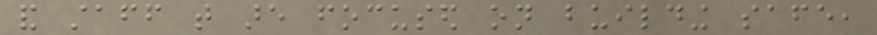and staff that are focused on building safe,
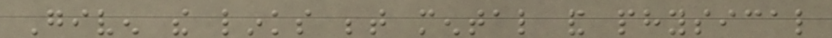Given the links between mental and physical
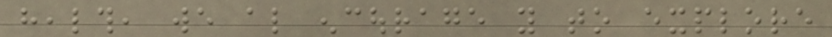health, we also encourage you to explore
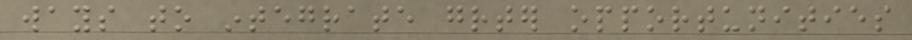ways to integrate greater opportunities
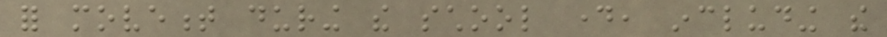for movement during the school day, including the
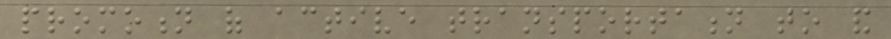promotion of active transportation to and
